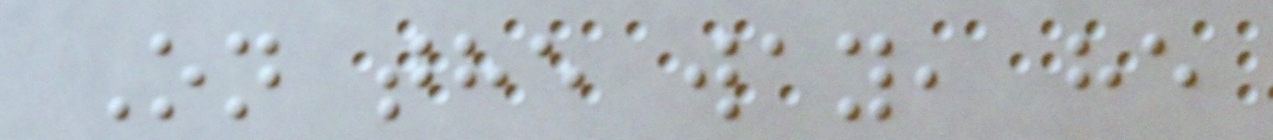On the way, he
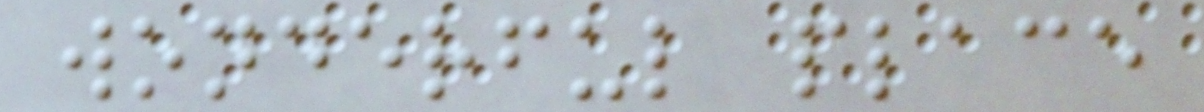wonderful place
